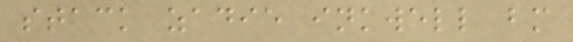stack zadie inkwell bm
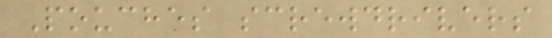Pouches screwdrivers
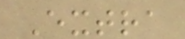Extra
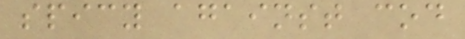spicy against cod
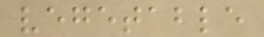vegetable
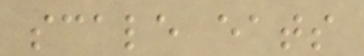scale eats
